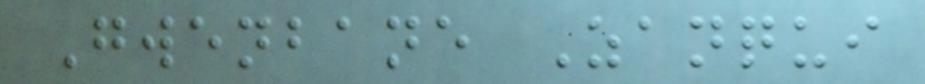Gwenbane Zanqui
